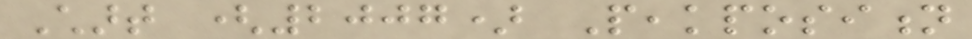Chart (2007) Peakposition
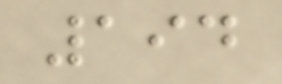194
